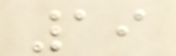19
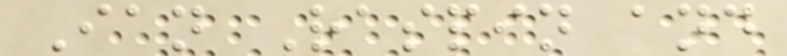Ian Raspin and
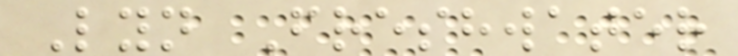Lyn Freshwater
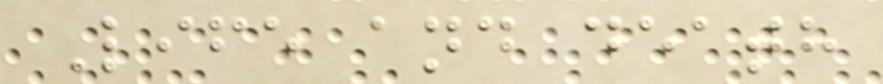Life and death
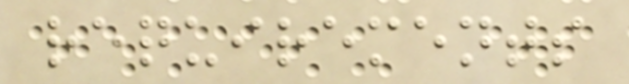requirements
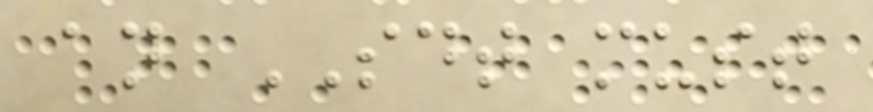an SDT must
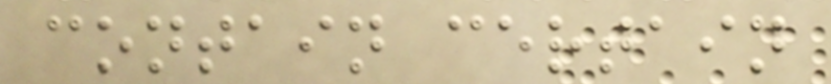contain certain
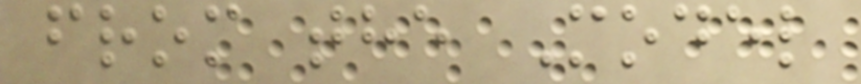from the Model
